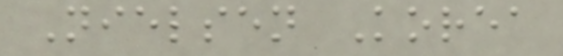Nielsen Korea
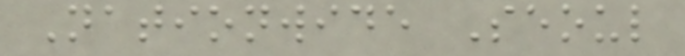Nationwide Seoul
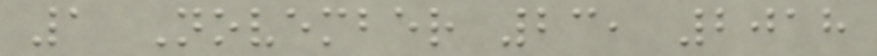1 November 23, 2018
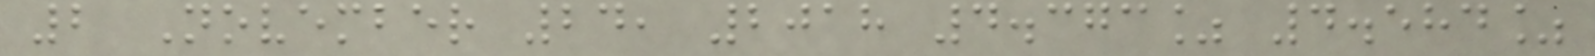2 November 24, 2018 4.373% 4.584%
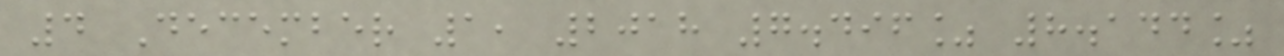4 December 1, 2018 7.496% 8.144%
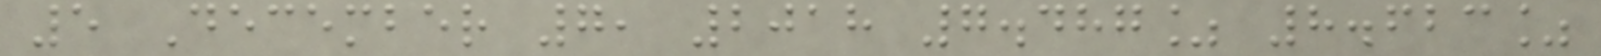5 December 7, 2018 7.487% 8.623%
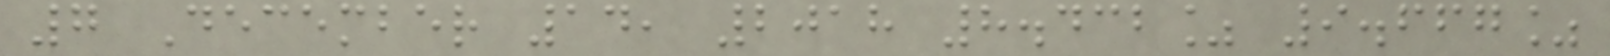7 December 14, 2018 8.432% 9.667%
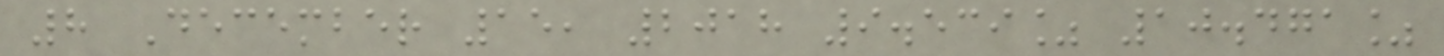8 December 15, 2018 9.539% 10.471%
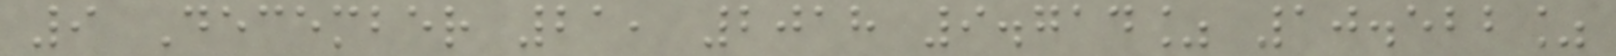9 December 21, 2018 9.714% 10.522%
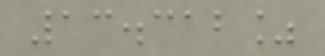13.312%
